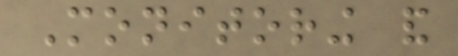Monitoring and
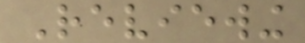Reviewing
